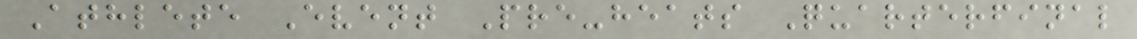Athlete Event Pre-heats Quarterfinal
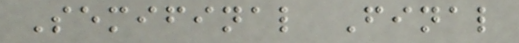Semifinal Final
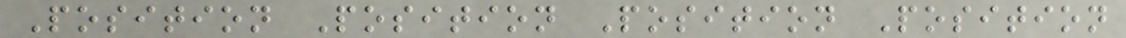Position Position Position Position
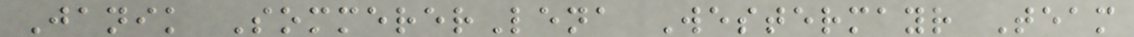Janik SommererLena Westermayr Team
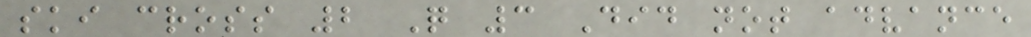ski cross 2 Q 3 Did not advance
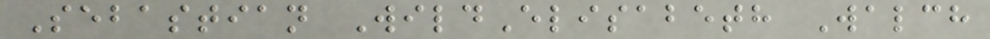Sebastian WildElisabeth Walch
